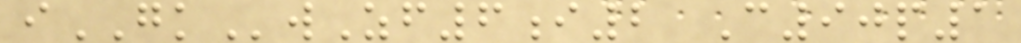iGKwZf6i2 C90p1
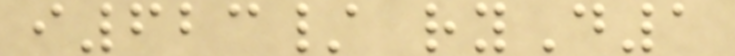i623/ ryD1
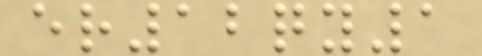er12qy1
